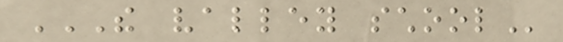THE VALLEY SCHOOL
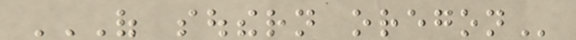OF SOUTHERN OREGON
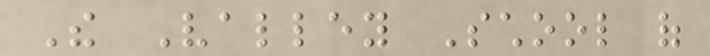The Valley School of
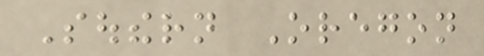Southern Oregon
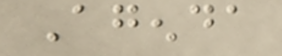Agenda
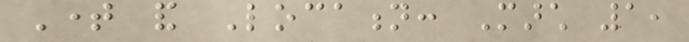Time and Location: March 1,
